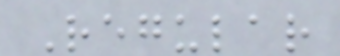Regular
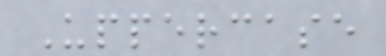Uppercase
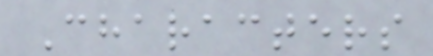Characters
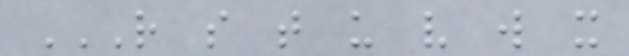R S T U V W X
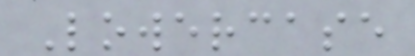Lowercase
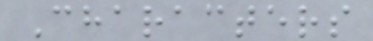Characters
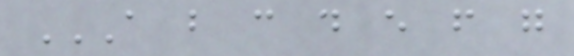A B C D E F G
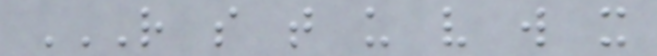R S T U V W X
